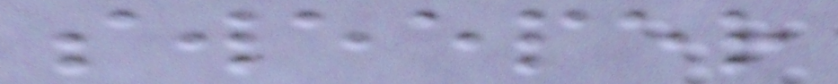sweeper
